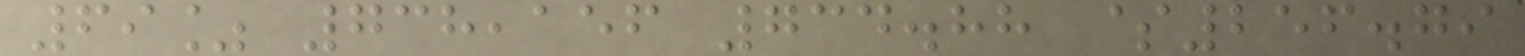69% 738,156 734.88 $256.79
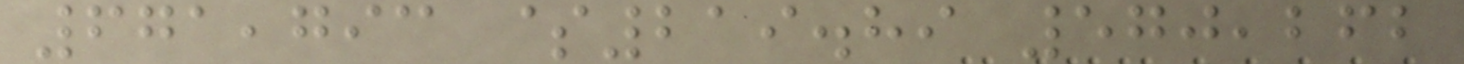671,793 $219.89 570,262
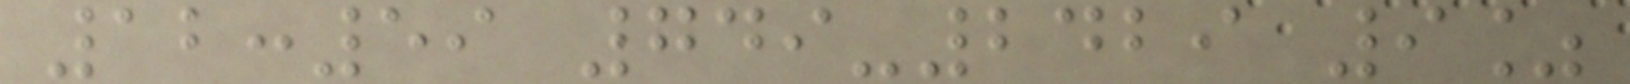12:59 749-2429 9%
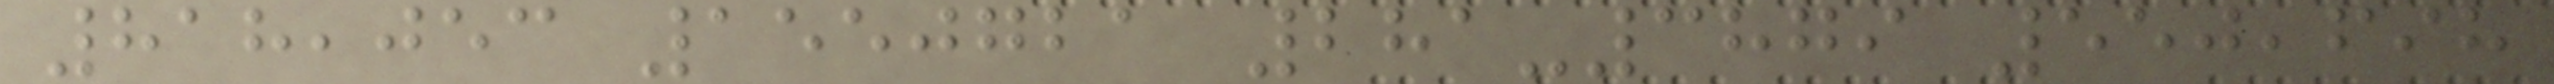818,053 1550721 281-3879 550,698
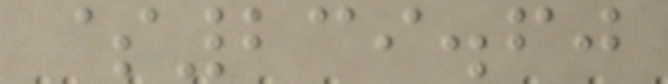$239.60
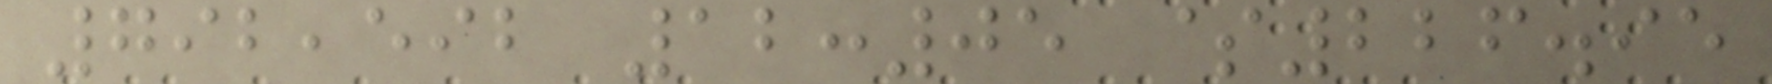792,592 12:05 $226.95
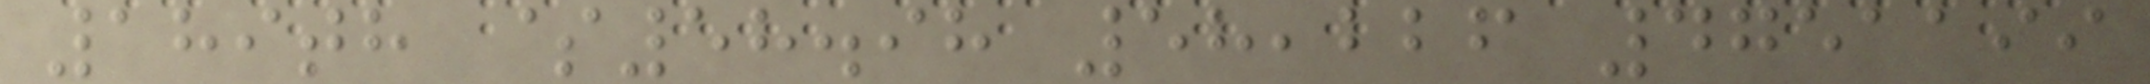189th $58.98 58,226 4751199
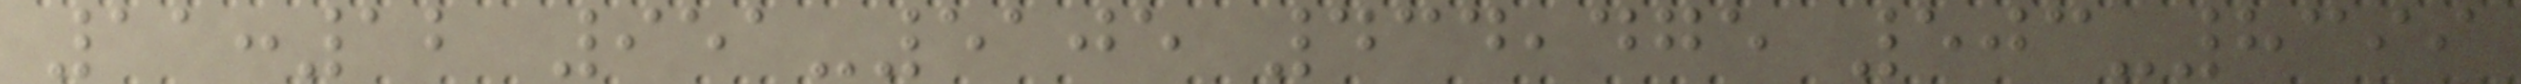11:12 951-5105 434,475 503-8399
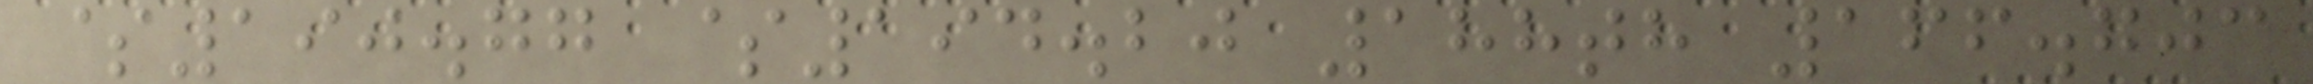$190.77 $194.20 188th 166.703
